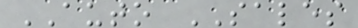AUTO SALES
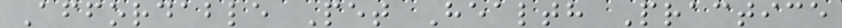Affordable Pet Health Practice
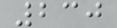230
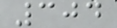304
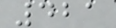421
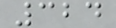324
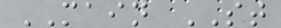MAIN ST
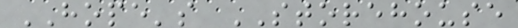HOPE's STOREHOUSE
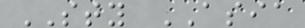STY ASIA
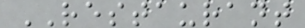RESTAURANT
